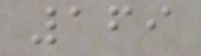169
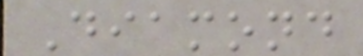Diamond
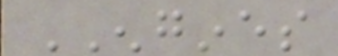ENGINES
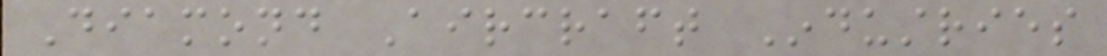Diamond Aircraft Industries
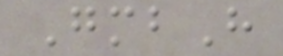GmbH
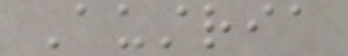Austria
